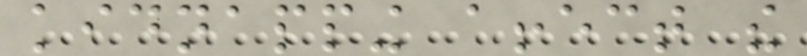kidnapping affect the
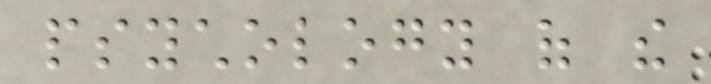psychology of the
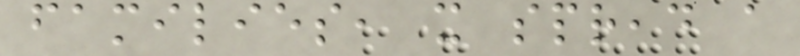families, it spread a
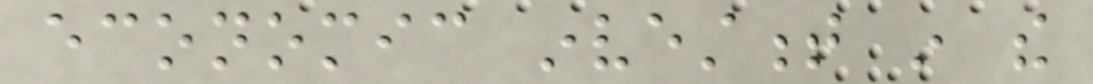economic investment in the
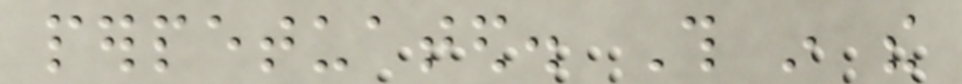perpetuated. This in the
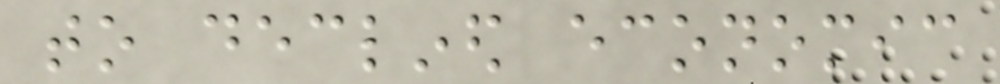to declined economic
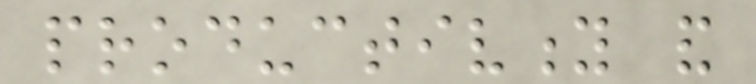productivity and
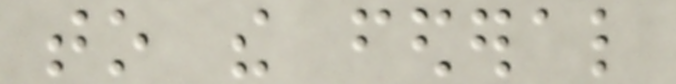to the federal
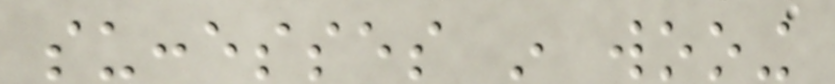successes in wooing
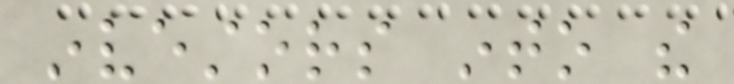investors into the
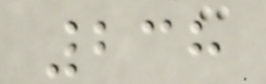238
